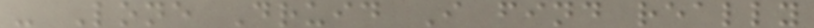- Lone Druid I find really
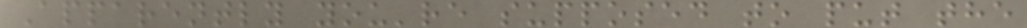Apparently you're supposed to put the
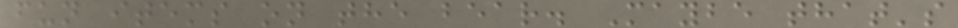fun items on the bear. Maybe that's
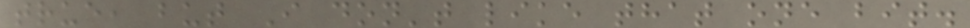true, but I don't like that one bit.
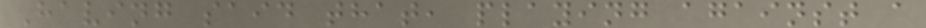Having said that, playing against a
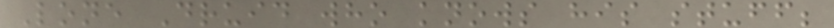Lone Druid who knows his stuff;
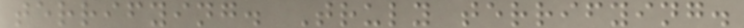terrifying. Truly terrifying.
